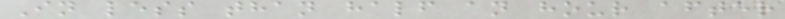In less than half an hour after
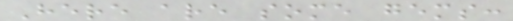Here are some gems:
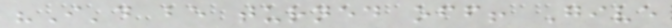"I'd be turned off! Give
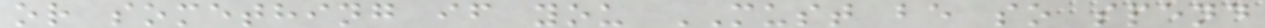or something if you MUST be so spend
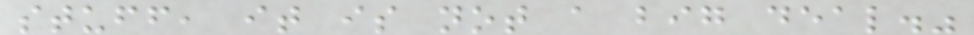stuff, it is not a big deal."
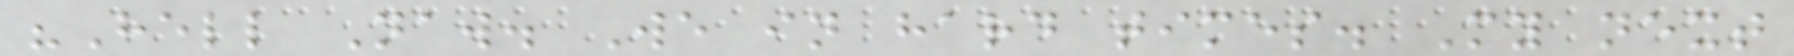"Hell Naw. We in hard times. My next
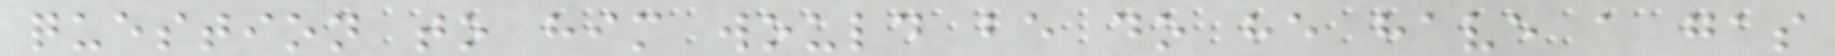question to him would be do he have a gas
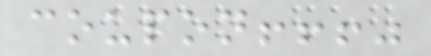coupon!!!"
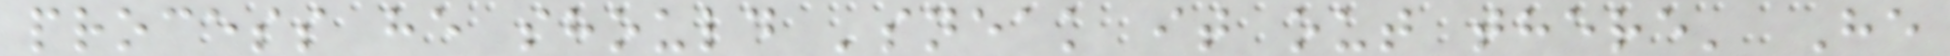process he should 'sneak it out there' He
